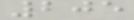205
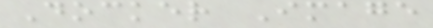Docker Image
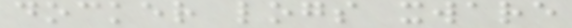docker logs xware
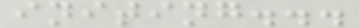initing...
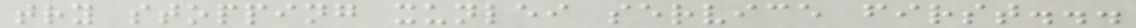try stopping xunlei service first...
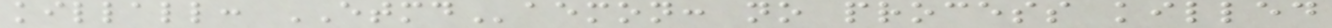killall: ETMDaemon: no process killed
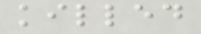killed
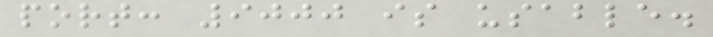port: 9000 is usable.
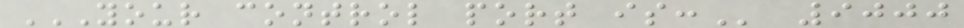YOUR CONTROL PORT IS: 9000
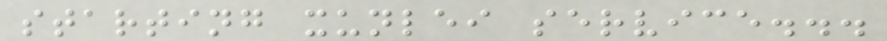starting xunlei service...
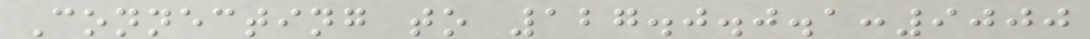Connecting to 127.0.0.1:9000
